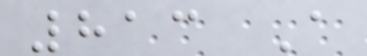813 A
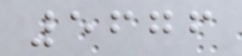5676
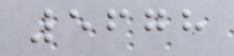5678
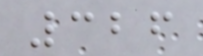326
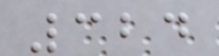324
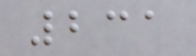231
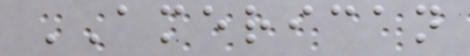AMERICAN
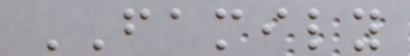FAMILY
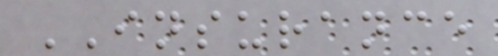INSURANCE
